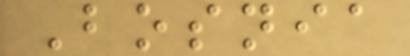Bosnia
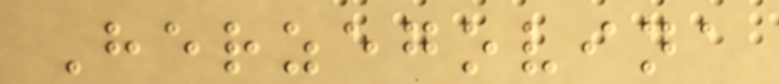Herzegovina
